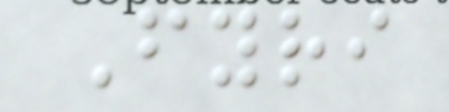Fyri
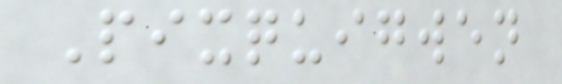Pixquigwen
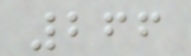266
